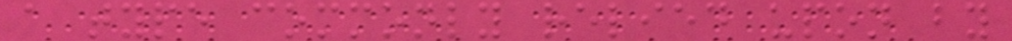a type commonly relied upon by
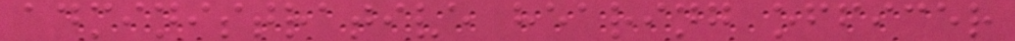administrative hearing officer
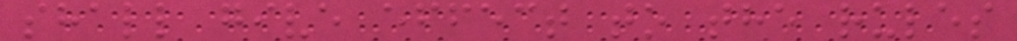shall give effect to the rules
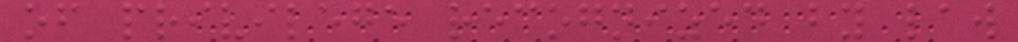of privilege recognized by law
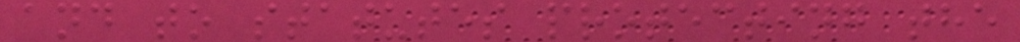and to statutes protecting the
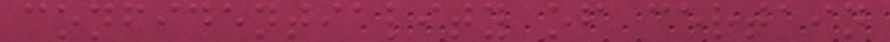confidentiality of certain
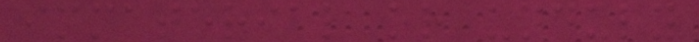immaterial or unduly
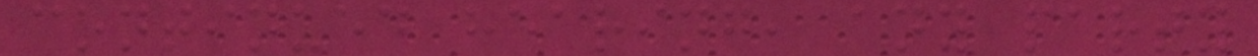continued hearing, any party
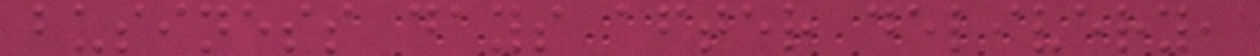business days after delivery,
